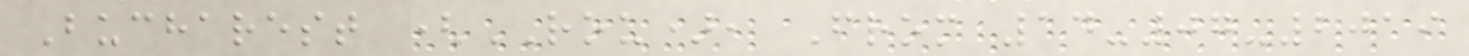Bucharest (ROU), From 14-07-2019
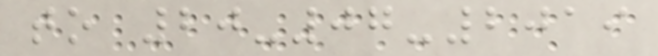to 20-07-2019
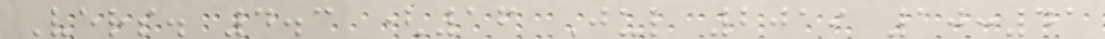Vers. 4.3 (16 Jul 2019 10:41
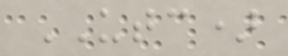UTC)
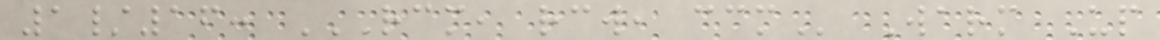1/16: RCM, RCW, CCM Warm Up
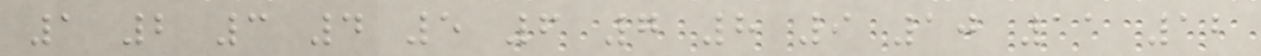1 2 3 4 5 6 7 8 9 10 11 12
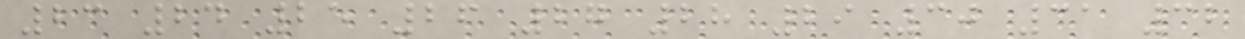23 24 25 26 27 28 29 30 31 32
